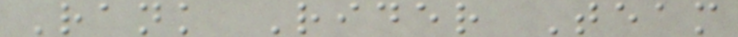Rank Rider Team
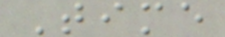Time
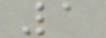1
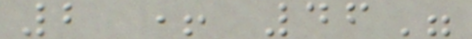2 + 46"
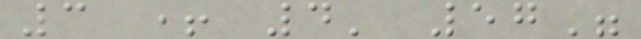3 + 4' 57"
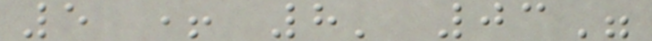5 + 8' 03"
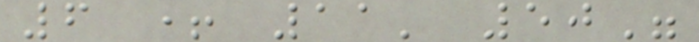6 + 11' 50"
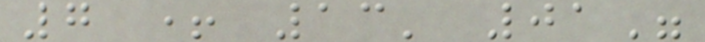7 + 13' 01"
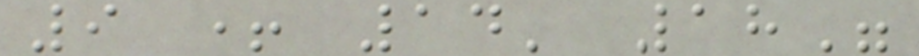9 + 14' 18"
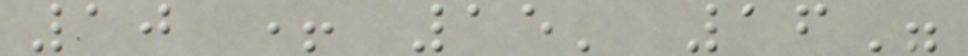10 + 15' 16"
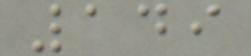149
